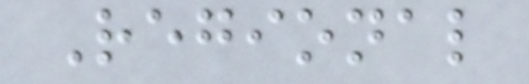Regional
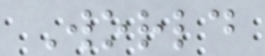World
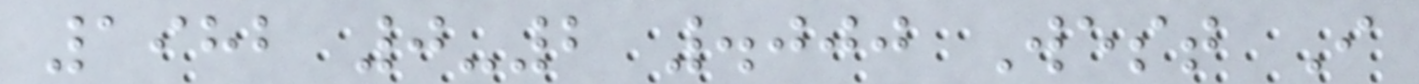1982 0-2 .000 West I
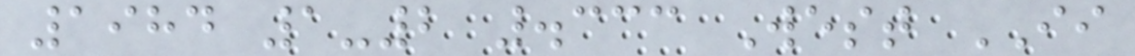1984 1-2 .333 West II
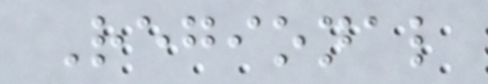Regional
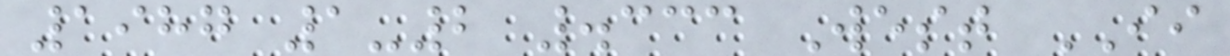1987 1-2 .333 West II
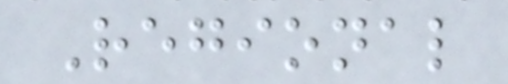Regional
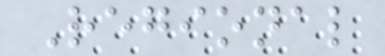Regional
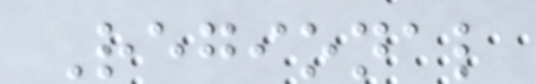Regional
